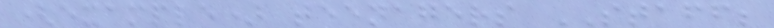(example) teenagers STAFF;
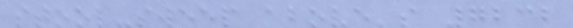stool-sweep above's 7232
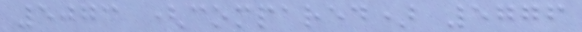5073 (compared) 5776
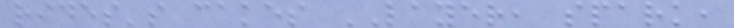rides's cakes LAYER, spark,
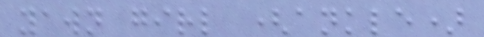yawn girl (ankle)
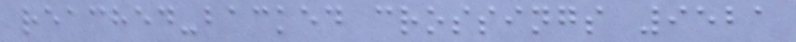reached-backed crossings 9521
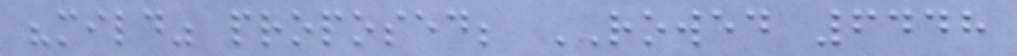"mild" proposed; ROWED 6448
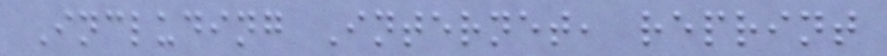Including Internet, reprint
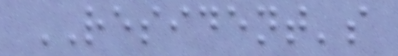RESIDENT's
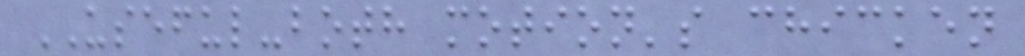USEFUL-both motion's chicken
